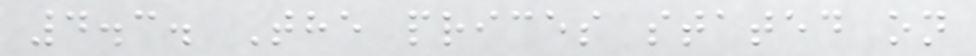4.3. The prices stated on
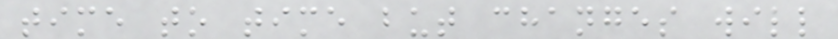time to time but changes will
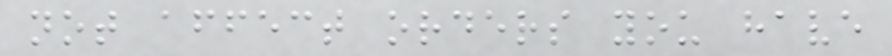not affect orders you have
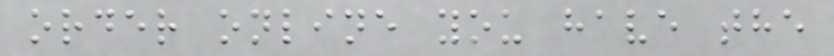order online you have the
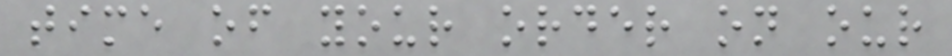time of your order on our
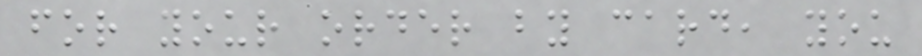for your order by card, you
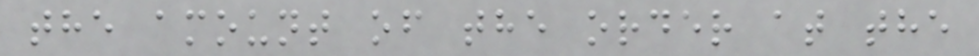the amount of the order at the
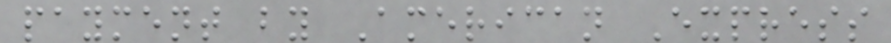payment by American Express
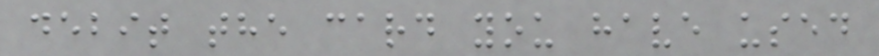debit the card you have used
